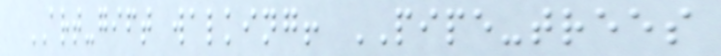ART-gift walking! PIPE-trees
